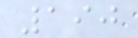190
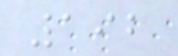192
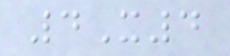4X4
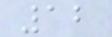12
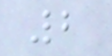2
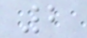2
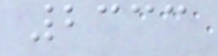2333
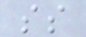ss
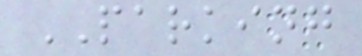PARKING
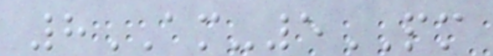8AM-5PM
